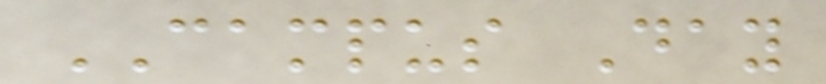CAMPUS Day
